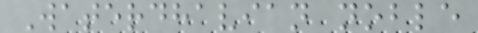Waterdhavian noble
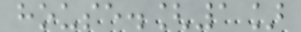house.[1]
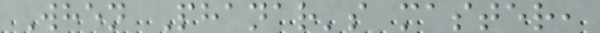When Phanar's master,
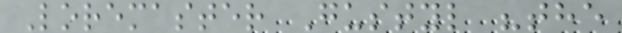Loremaster Gustyl "the
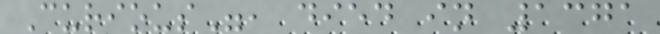Curious", died in 1371
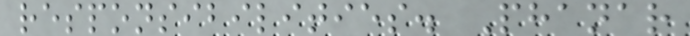responsibilities. Phanar
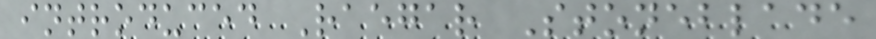introduced Raegar Stoneblade
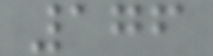176
